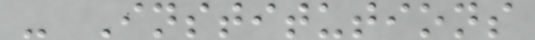- Institutions
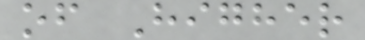of Higher
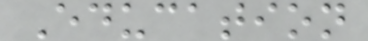Education
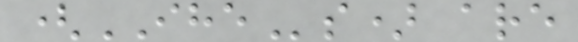(IHEs) are
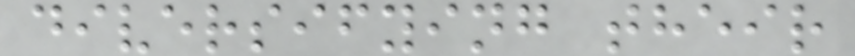diversifying their
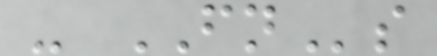- FNs
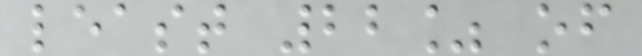least 22% of
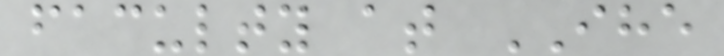faculty at IHE
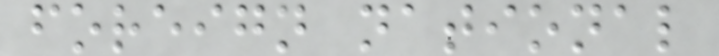foreign national
